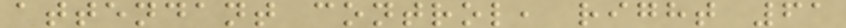attendant control, right 61
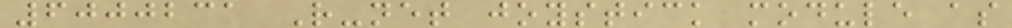6000231 R-net joystick module as
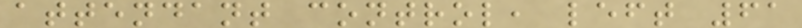attendant control, left 61
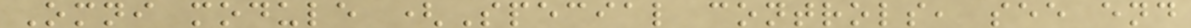Omni module (Special controls, see end
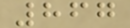867
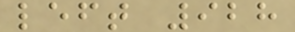left 928
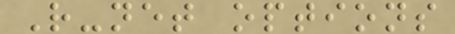R-net options
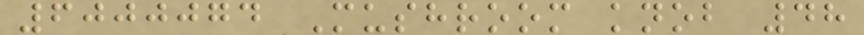6000074 Mushroom knob 48
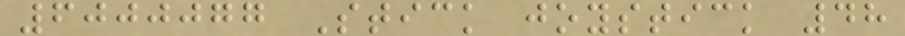6000077 Stick joystick 48
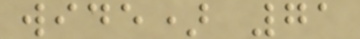wide) 71
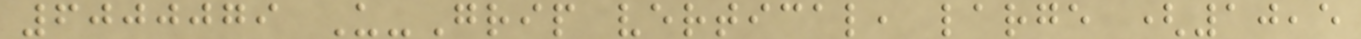6000079 U-Grip vertical, large (10,5
